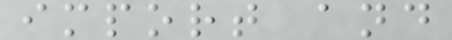import and
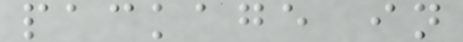package in
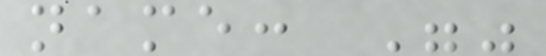name: ""
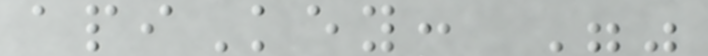apiKey: ""
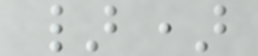})
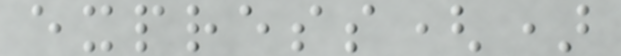express()
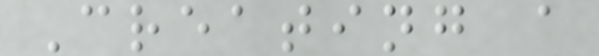Creating a
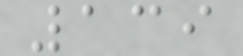139
